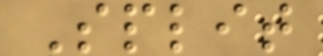Split
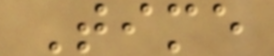Time
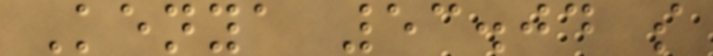Kenya 53.04 s
